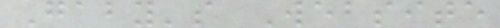Gaby's Website
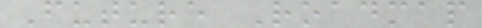Future Roadmap
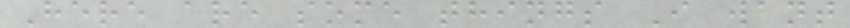Here are some things I want
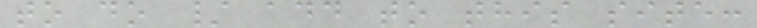to do / add to this site:
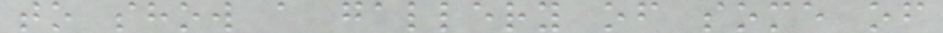to show a gallery of some of
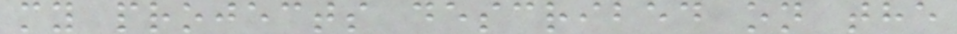my projects described on the
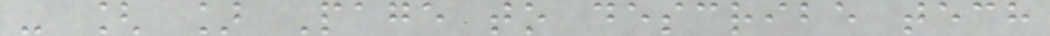- [ ] Page to describe tech
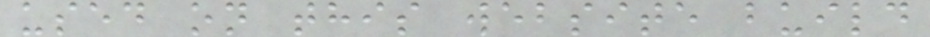used on this website build
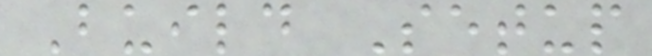Build Setup
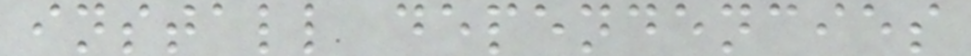install dependencies
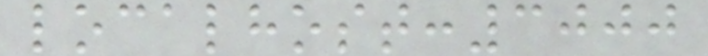localhost:3000
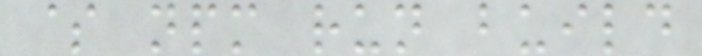$ npm run build
